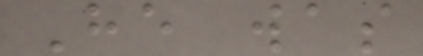He was
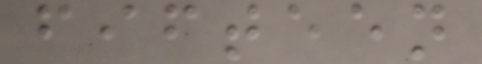fifteen
